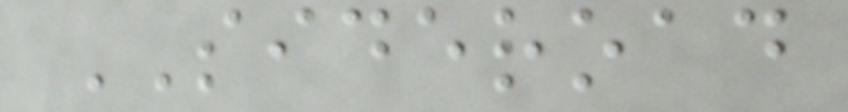SIDEROAD
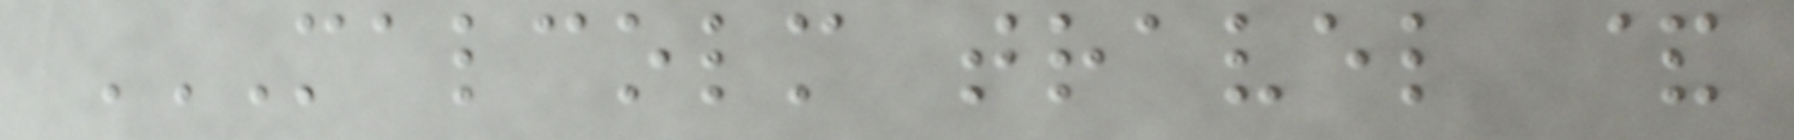MALCOLM TRAVEL &
